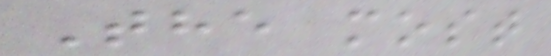The most
